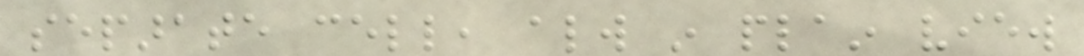separate cell, always in plain view
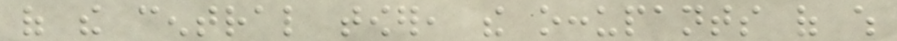of the central tower, the occupants of which
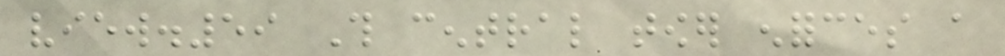view.59 This central tower enforces a
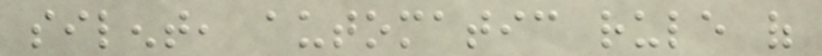silent, automatic rule of
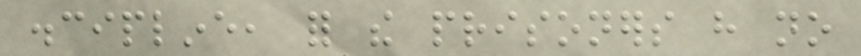discipline, for the prisoners have no
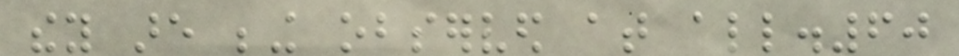they are being observed at all.60
